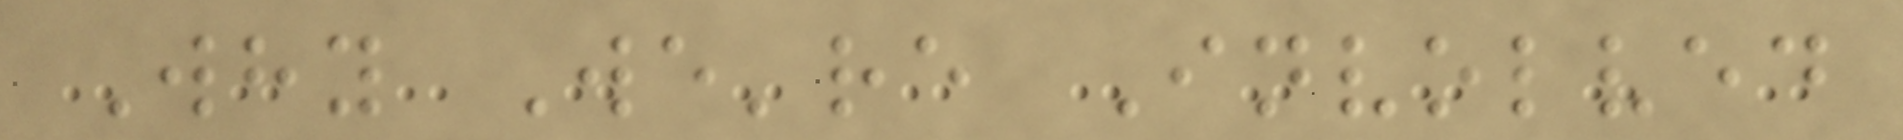Why We're Involved
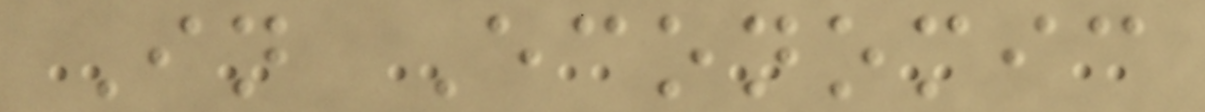In Economic
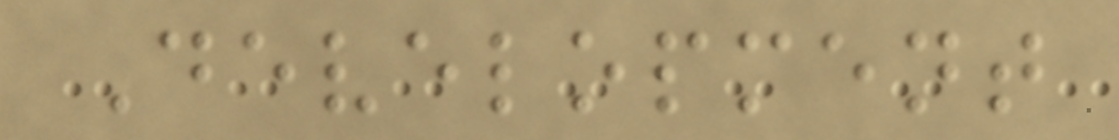Development
